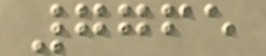7765
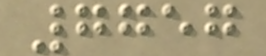7757
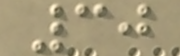30
